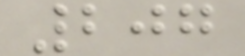207
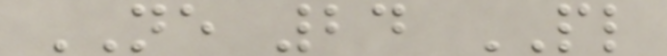NE 24 PL
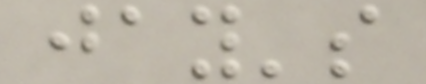jay's
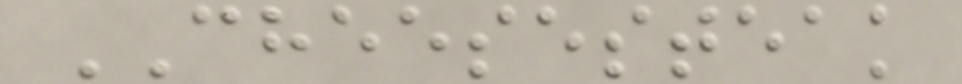CHEESESTEAK
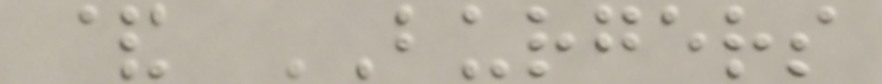& BURGERS
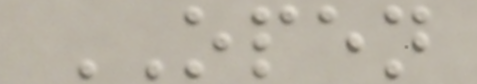OPEN
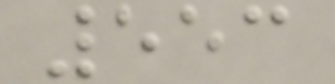553
